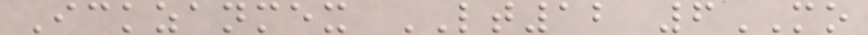Ickzanmex LT12 6MO
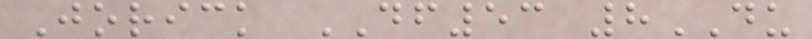Jorick DF53 8DU
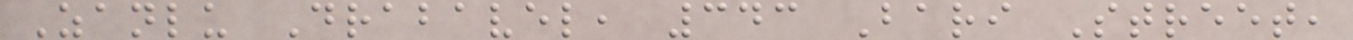Zanlu Drabavel, 343 Bari Street,
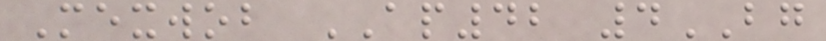Mexwob AP42 4BG
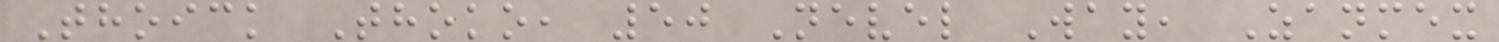Thoick Thoko, 50 Nevel Way, Zanmex
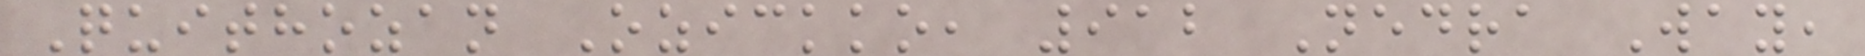Quithozan Ozickko, 912 Nedra Way,
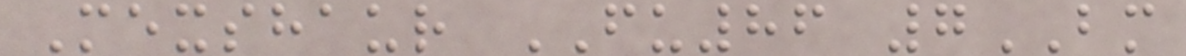Mexshaur FU86 7BM
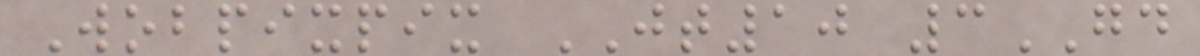Wobpixpix JT10 3GD
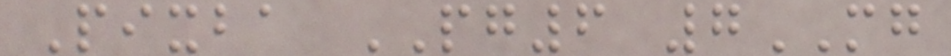Pixba PG6 7MG
